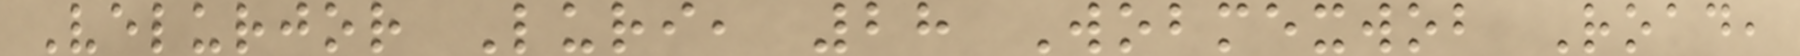Velurjor Luri, 28 Wobmexwob Road,
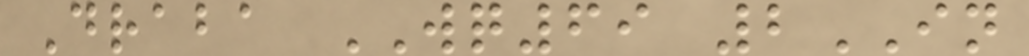Draba WQ69 2IN
